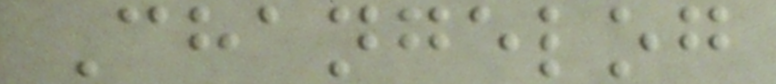Changelog
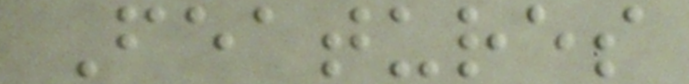Features
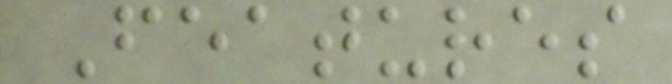Features
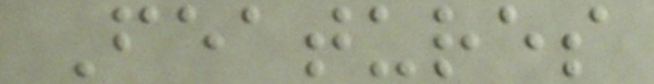Features
